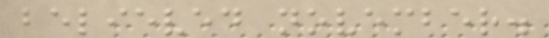believed november.
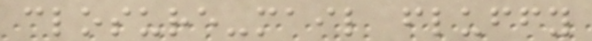closure-mail fluffy
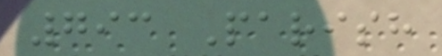793 Parish
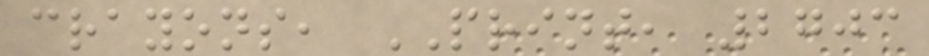crayons, PRINT, 2703
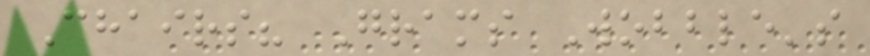Chairs? Grams Wobble's
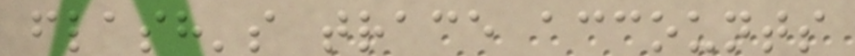flash's trace accounts
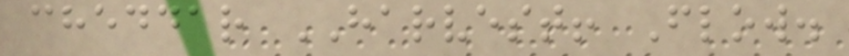cheddar HARVEST! Flow.
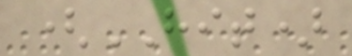(HIT)
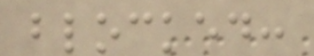blocked:
